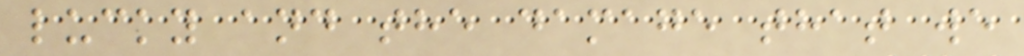lucky and the damage that we
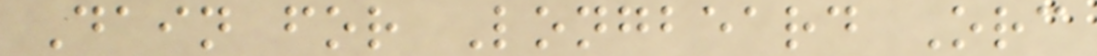Dain for Longbeard Orc
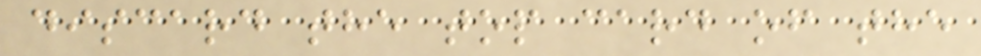discard the top card of the
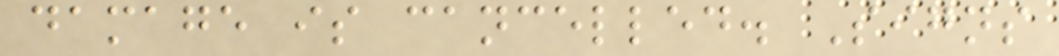damage is cancelled. Signs
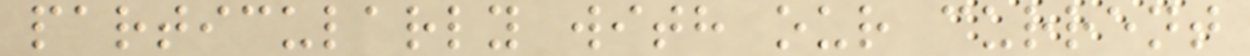particularly with our current
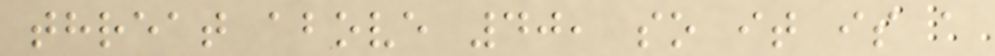threat above 40, so it is a
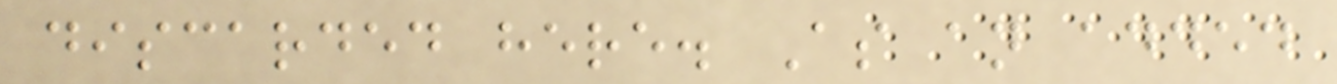discarded here. As an added
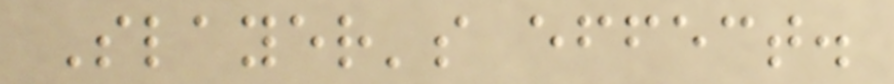Slayer's effect.
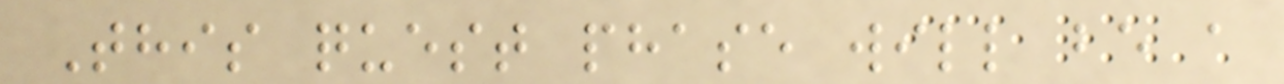This quest phase will be a
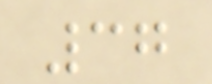37
